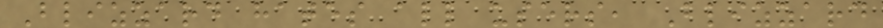Blizzard hates all users, Blizzard
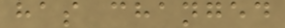has changed
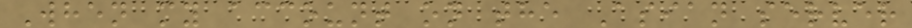When my account on the Asian server
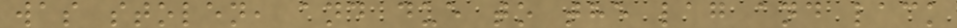was stolen, and due to the lag and lack
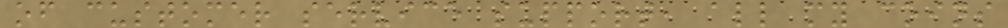of customer service support, all my coins
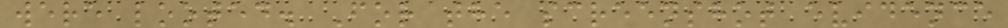were looted. For the screenshot evidence
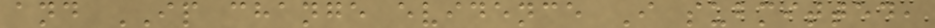and IP change evidence I submitted,
